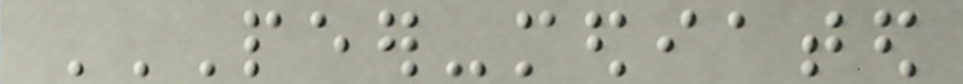PEER-MEDIATED
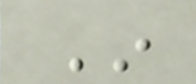In
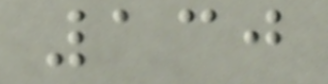130
